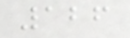126
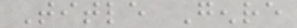Title Genre
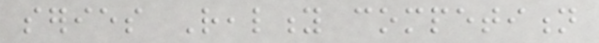series Reality competition
